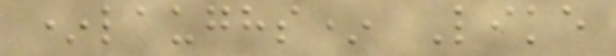*laughs* Like
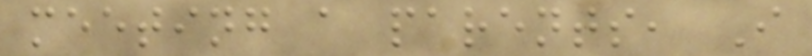meeting a parents, I
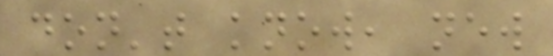don't know, new
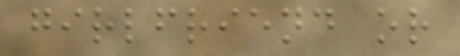girlfriend or
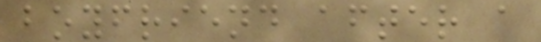boyfriend after a
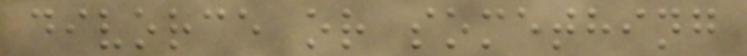divorce or something
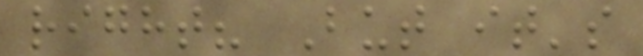right? But it's
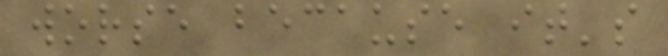worse because it's
